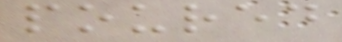poured
